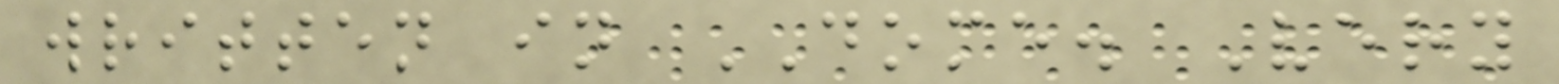written in DOME. Very
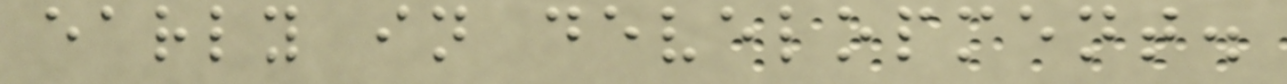early in development.
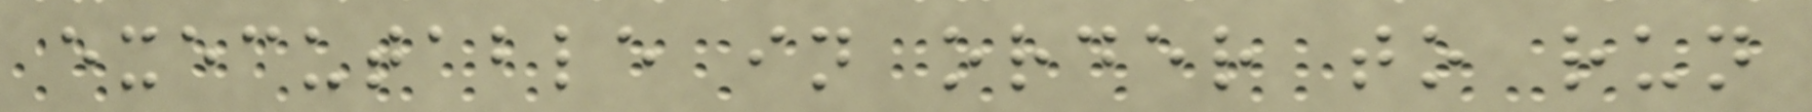executable in order to run
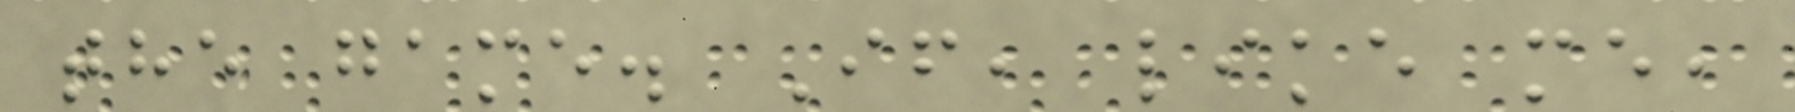the game. If, like me,
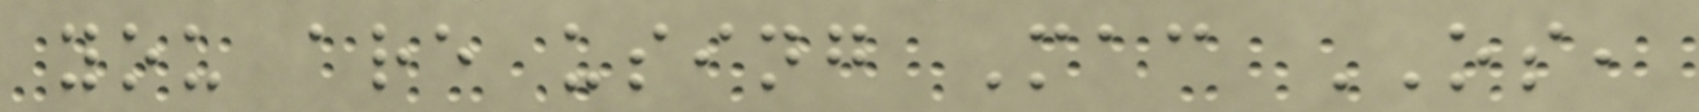you are using Mac OS,
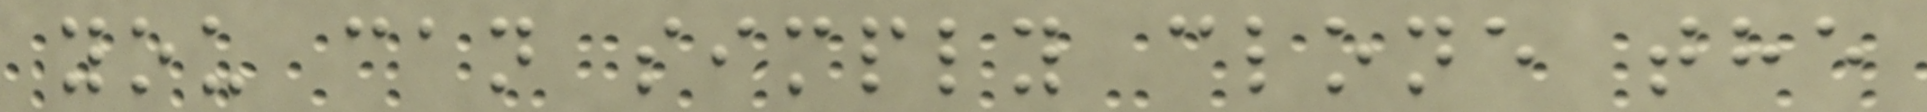you can simply clone the
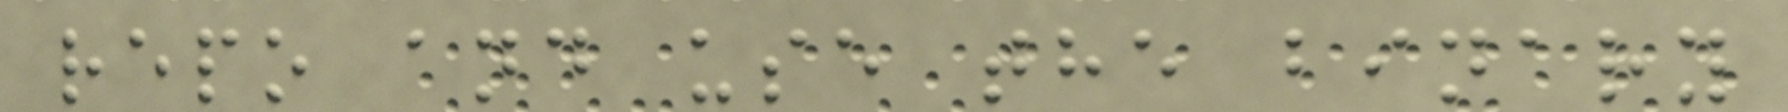repo and use the binary
